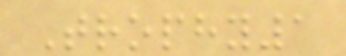Trophy1
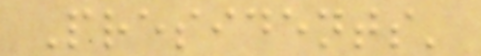Presidents'
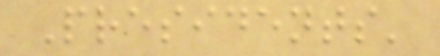Presidents'
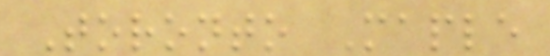Toronto Maple
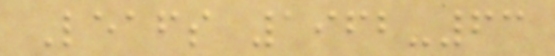Leafs 1962-63
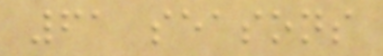61 seasons
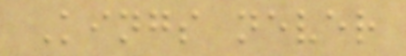Kings never
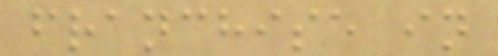franchise in
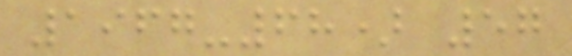1967-68) 57
